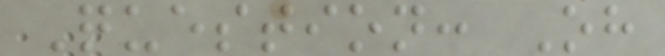Question: Oh
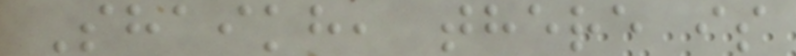Shaikh, there is
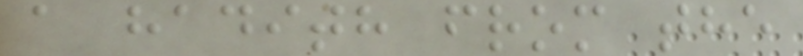a hadith from the
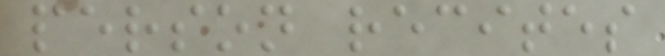person recites
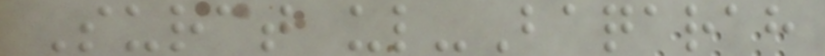Surat ul-Baqarah
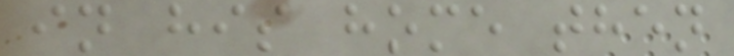in his home then
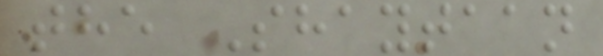the Shaytaan
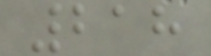218
